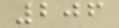206
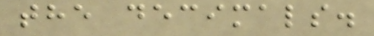the decimals.
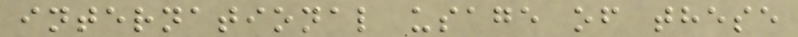international usage of these
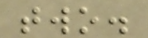two.
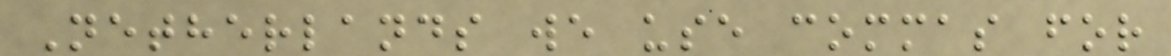Netherlands we use commas for
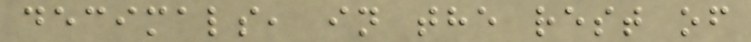decimals, in the rest of
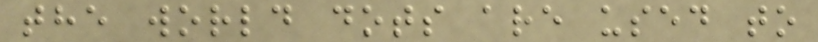the world dots are used to
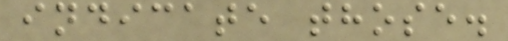indicate those.
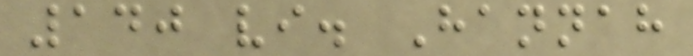140 vi. Hannah
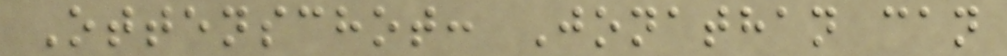Ottenschot: Jonathan can
